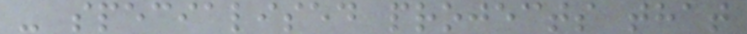- specialised projects that
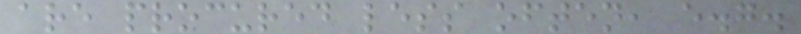are procured less often, e.g.
